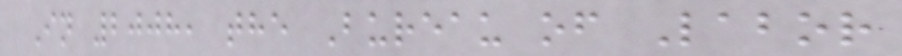In 2008, the Bureau of Labor
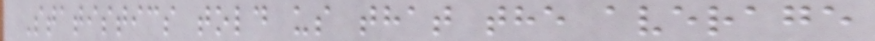Statistics told us that the average
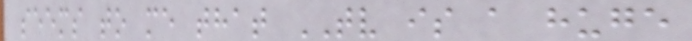seems to me that TV is a huge
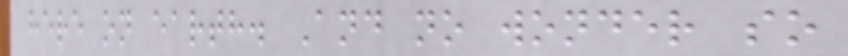here on earth. And no wonder so
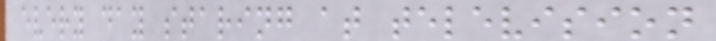every day staring at television
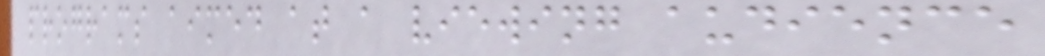programs aimed at a viewing audience
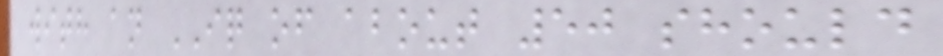with an IQ of about 50 should
